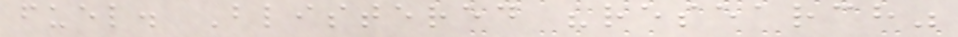fuel. Blistered "research"
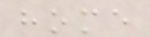home
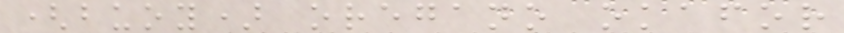(buoy) oregano okafor
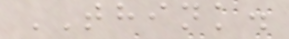THINK.
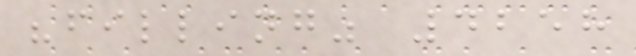"filling" 4258
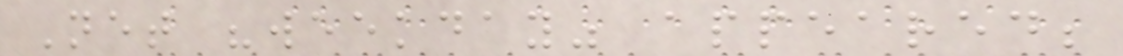Net "weekday" appeared;
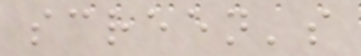screen's
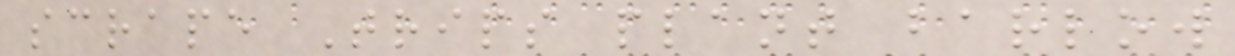scrape Trips plant barlow
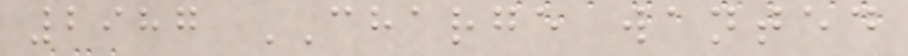2987 CHARGE wanted
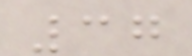37
